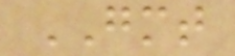GMT
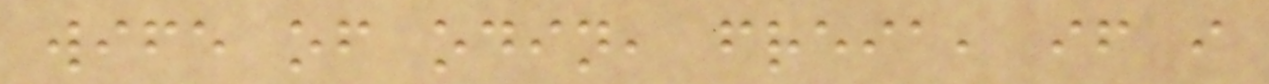wife of odin, freia, if i
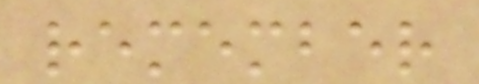remember
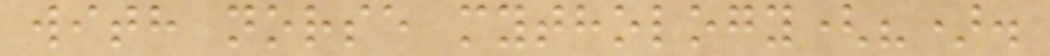with norse mythology(?).
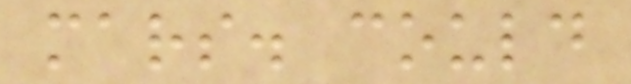mars. could
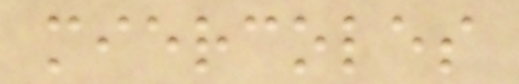miercoles
